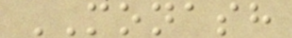MONASH
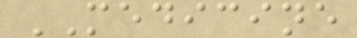MEDICINE
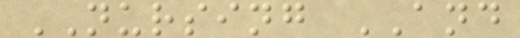NURSING AND
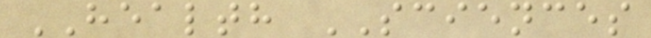HEALTH SCIENCES
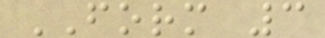FORM 3
